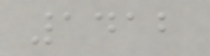1412
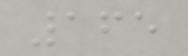165
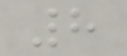8
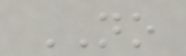NO
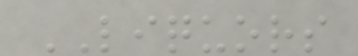LIQUORS
